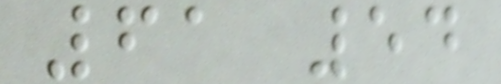61 54
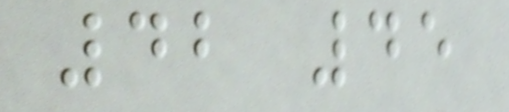42 45
